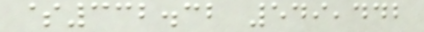$332.32 549,442
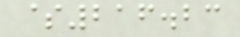$216.23
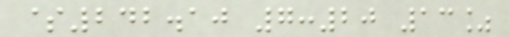$242.10 7:20 13%
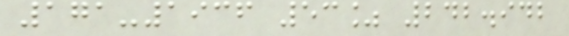171-1936 53% 242.942
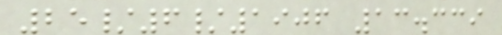25/6/1906 13.339
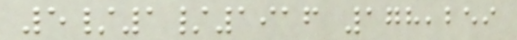5/1/1916 178,259
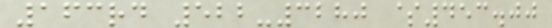163rd 522-3280 $453.00
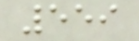559
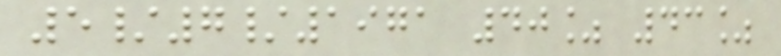5/7/1971 40% 43%
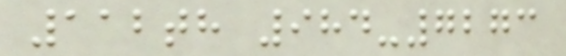112th 984-7273
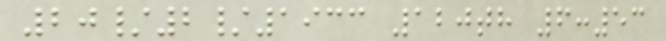20/2/1933 120th 6:53
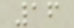16
